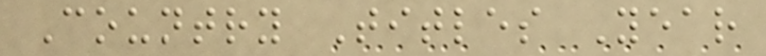Country Titles Year
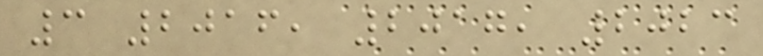3 2016, 2017, 2023
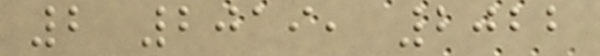2 2019, 2022
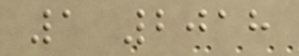1 2018
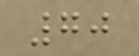70
